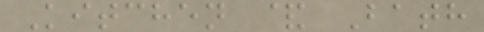Kitchen & Bath
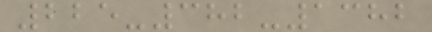225-382-1382
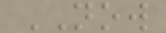NOW
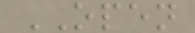OPEN
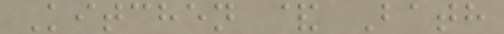Kitchen & Bath
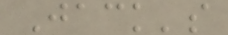Jack's
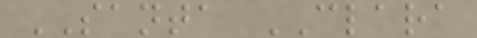SANTA CLARA
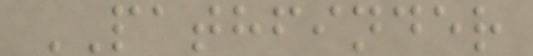PATHFINDER
